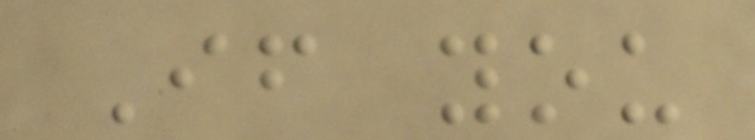If you
